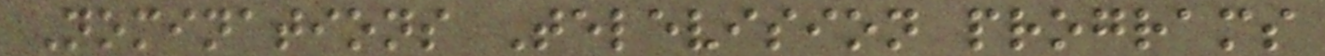Nominations Television programs
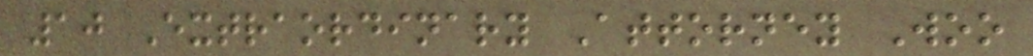10 Extraordinary Attorney Woo
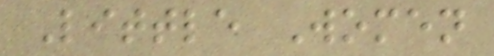Little Women
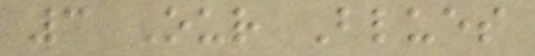3 Our Blues
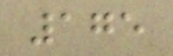175
